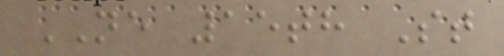NE 15th St
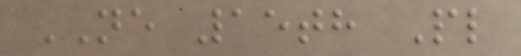NE 15th Pl
